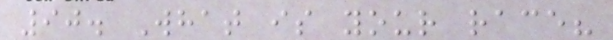90. What is your race?
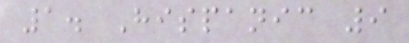1. Hispanic 9
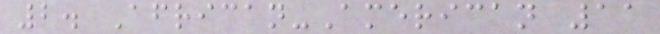2. African-American 11
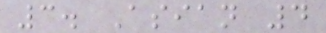3. Asian 4
